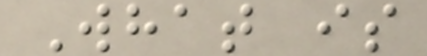What is
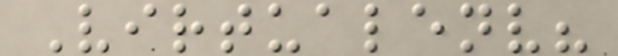Virtualenv?
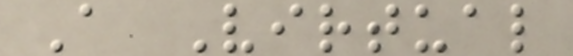A Virtual
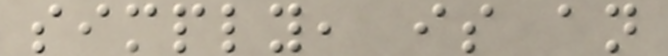simply, is an
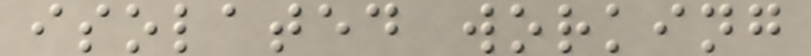isolated working
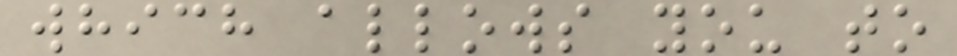which allows you to
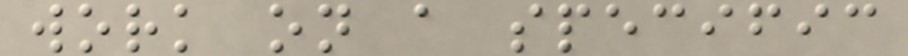work on a specific
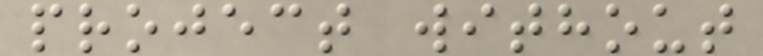project without
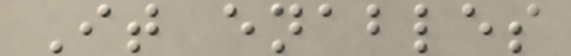It enables
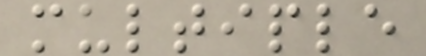multiple
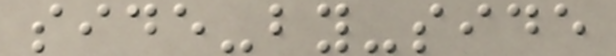side-by-side
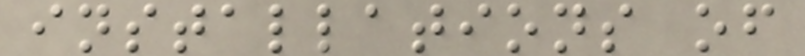installations of
